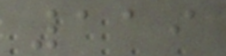119
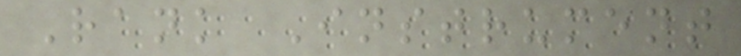Rank Instrument
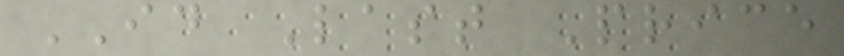ID Last Price
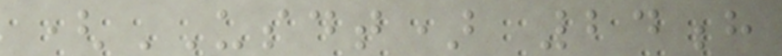(USDT) 24h
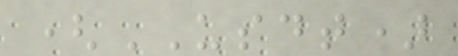(USDT)
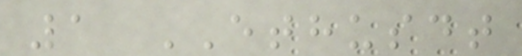1 ETHUSDT
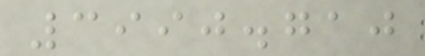3990.710
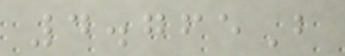4.765B
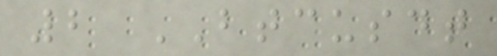2 BTCUSDT
